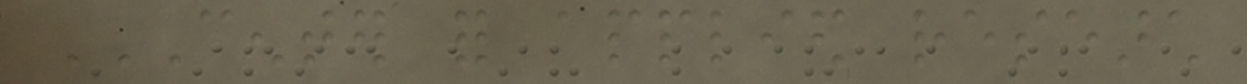CENTER FOR APPLIED RESEARCH
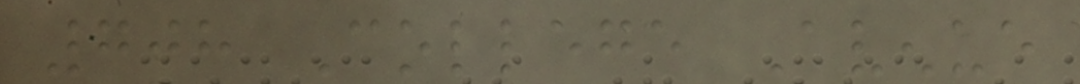708 College Avenue
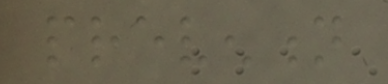prevention
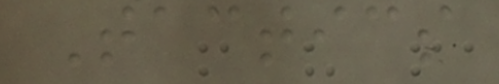Tactics
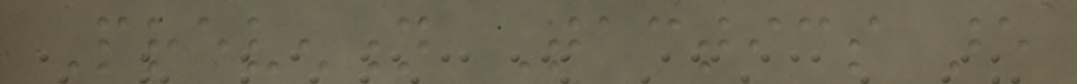Prevention Tactics are
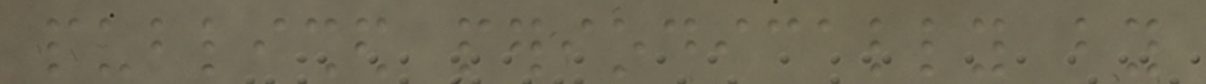published periodically by
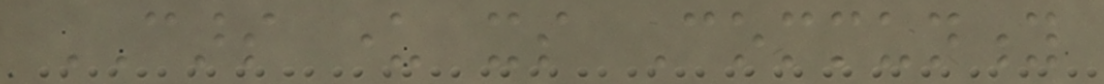CARS under its Community
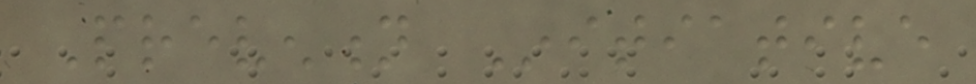Prevention Initiative
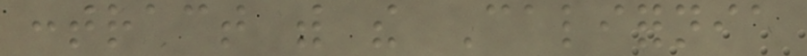contract with the California
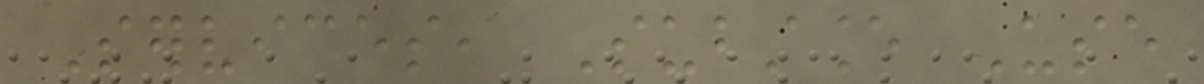Services, Substance Use
